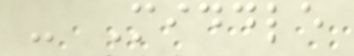- Middle
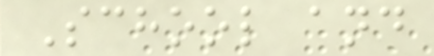School and
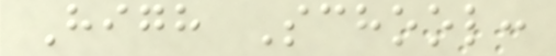High School:
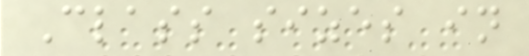Class sizes in
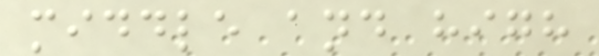middle and high
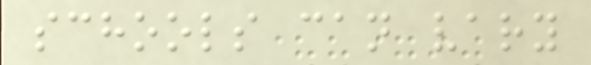schools can vary
